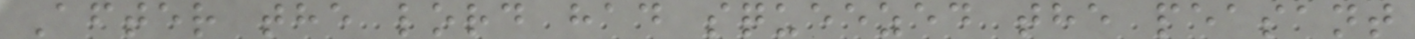After the lord had squeezed the peasant
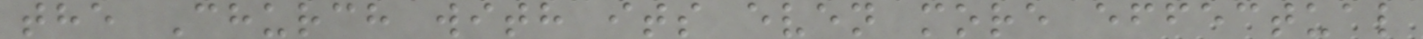the Church with its even more effectual
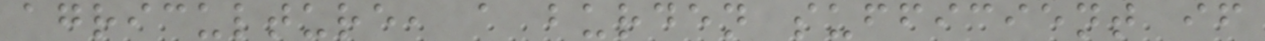agriculture, a burden sufficient if
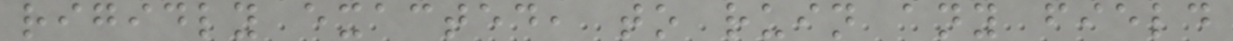rigidly exacted, to ruin any field
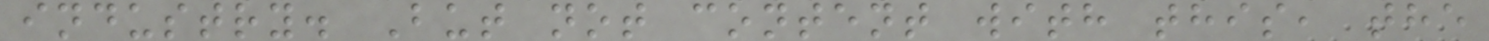industry. But not content with this, the
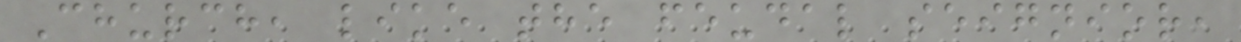Church, like the feudal seignior,
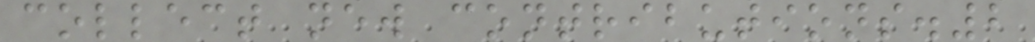collect new contributions.2
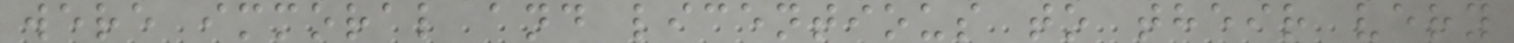were immoral and licentious to their very
